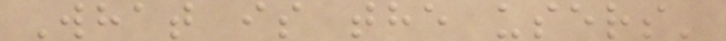What is the users'
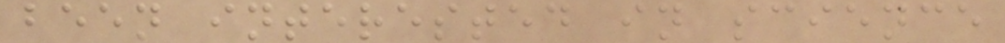been interested in science
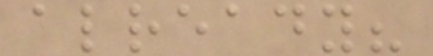already?
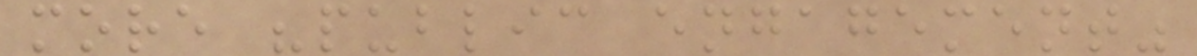more "public engagement"
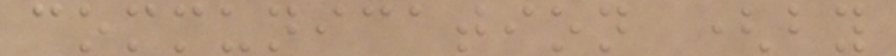communication (by
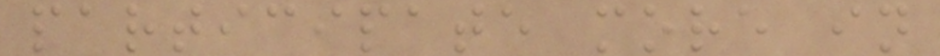participate more in
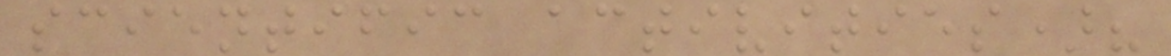scientific activities)?
